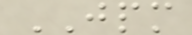JPM
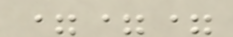===
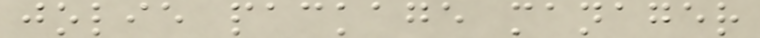jolie package manager
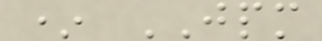* JPM
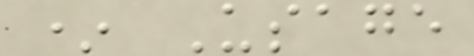* Usage
